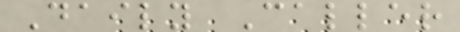Daily Caller
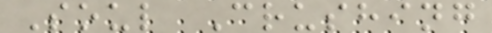Soul Crushing
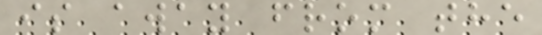is away from the
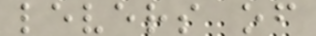levers of
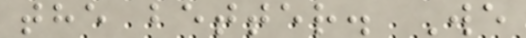the better. We
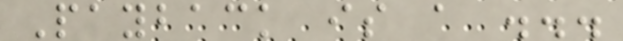Payback is a ...
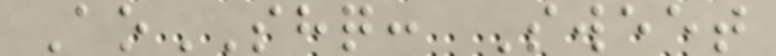AoSHQ: Sweet
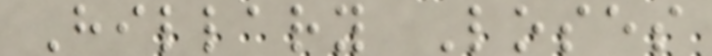Hillary Loses
